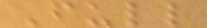Full
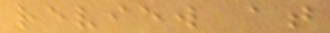review at
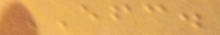EFC.
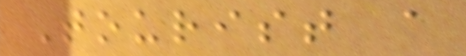Tourist a
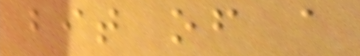bit of a
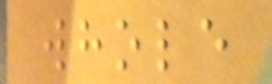whole
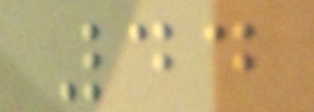44
